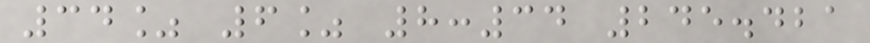34% 6% 8:34 245.421
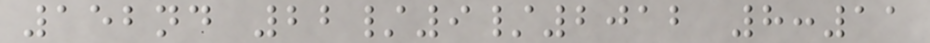152nd 22/9/2012 8:11
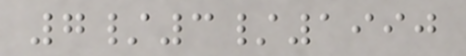7/3/1990
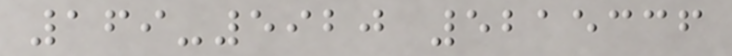169-5920 5215336
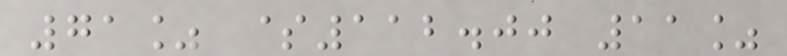71% $112.00 11%
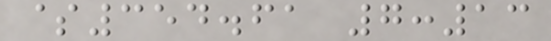$354.61 7:13
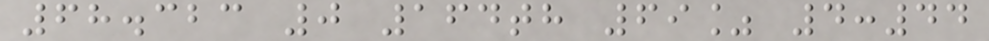68.323 0 164th 69% 4:44
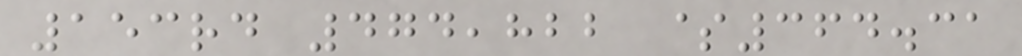153rd 474,822 $364.31
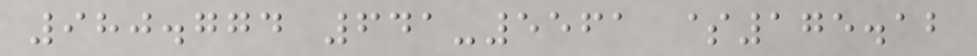980.774 641-5561 $175.12
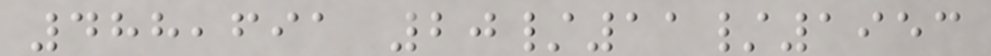488,691 20/11/1953
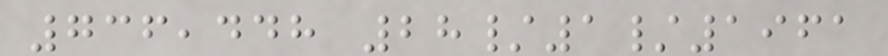736,448 28/1/1961
